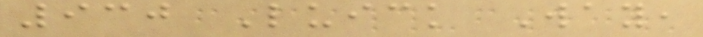930 Luick Way,
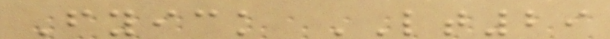Fyick LT29
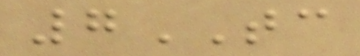7TC
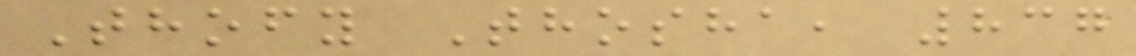Thofy Thosha, 837
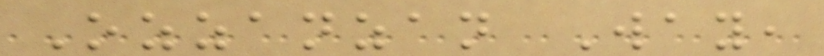Ozzanzan Way,
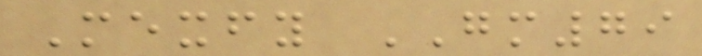Mexfy GM79
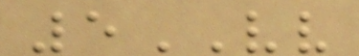5VV
